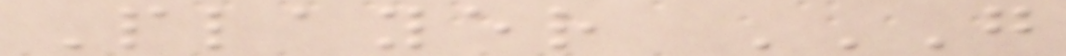Player G
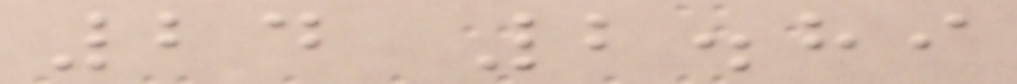24 2.89
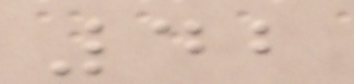42
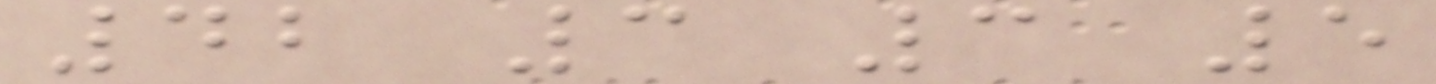42 3 3 5
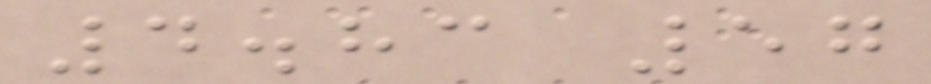4.83 57
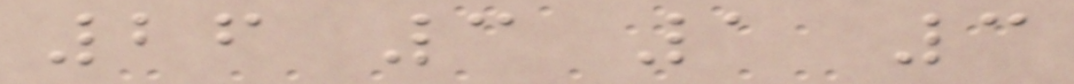26 3 1 3
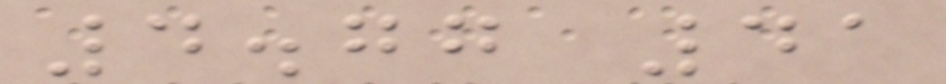4.77 41
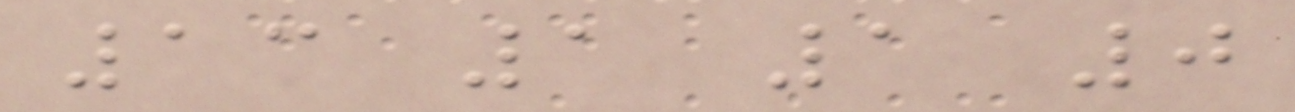13 1 1 0
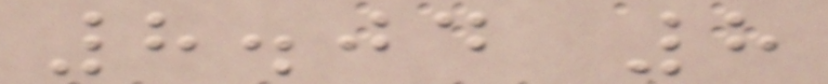8.04 8
